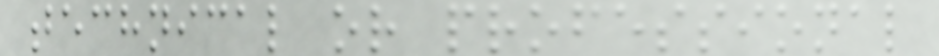technical or professional
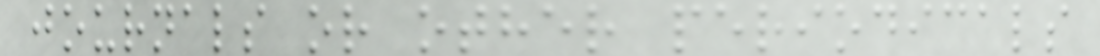journals or other periodicals
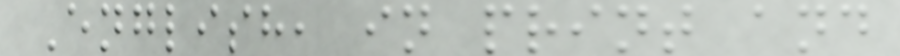English, in print and
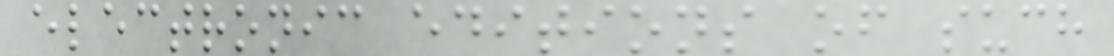electronic editions of such
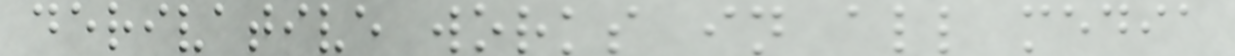derivative works in all media
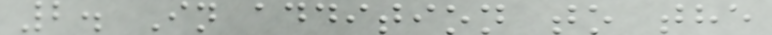2. In addition to the
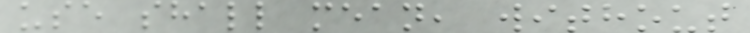use shall mean, without
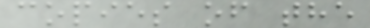copies of the
